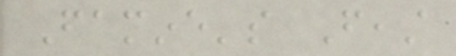Famine's Feast
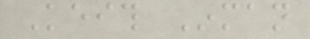Keith Inman
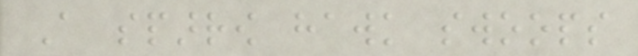A sparrow hawk swoops
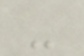-
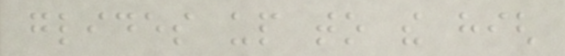glides up to the high
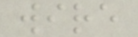wire
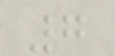7
